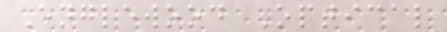Englewood Optical
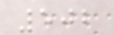502
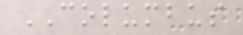COLUMBUS
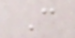C
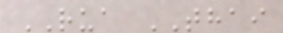RUA THAI
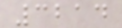3214
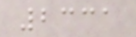2331
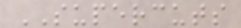SUPERCUTS
